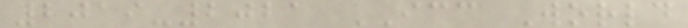2019-2021 ICC World
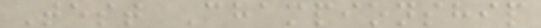Test Championship
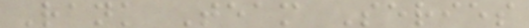Rank Team Series
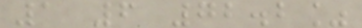1 6 72.2%
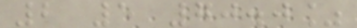2 5 70.0%
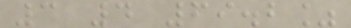3 4 69.2%
